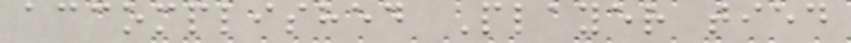accomplished Player tied
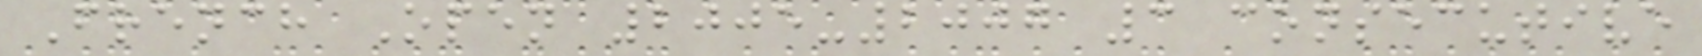French Open 2005-2007 3 consecutive
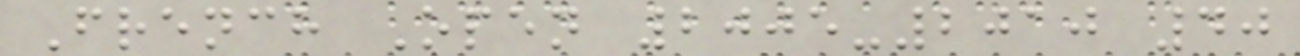French Open 2005-2010 40
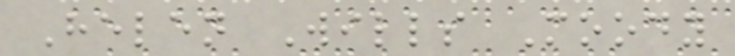Helen Wills Moody
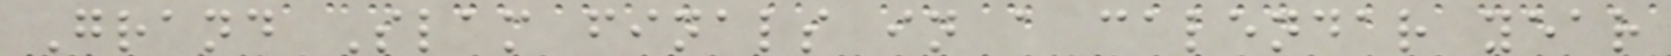Grand Slam finals in a calendar year
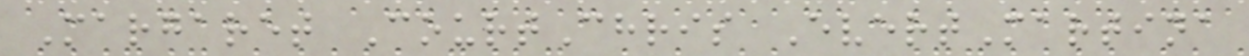Margaret CourtChris EvertMartina
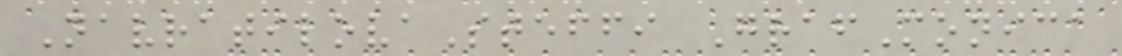NavratilovaSteffi GrafMonica
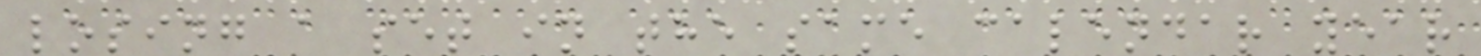losing a set in the same calendar year
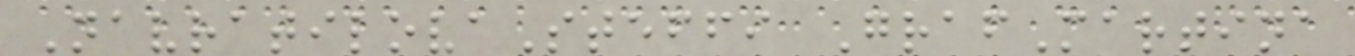NavratilovaSteffi GrafMartina
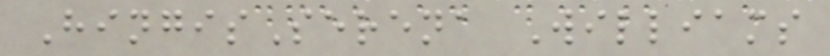HingisSerena Williams
